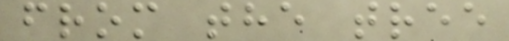from the tree
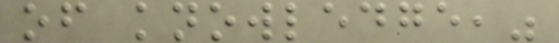of knowledge,"
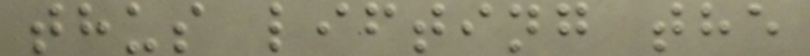thus lifting the
